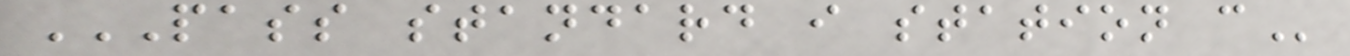PASS STANDARD I STATION C
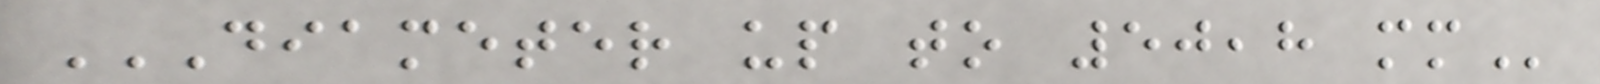DIAMETER UP TO 50,8 MM
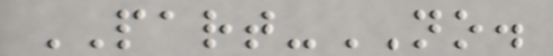PART-NO.
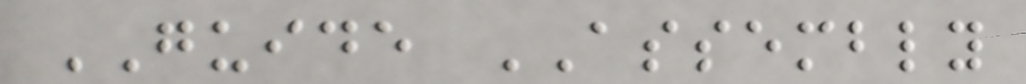GUIDE ASSEMBLY
